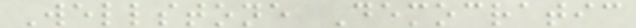Wellstone Democratic
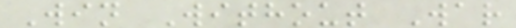Win Without War
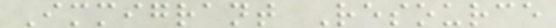Immigrant Resource
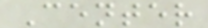Center
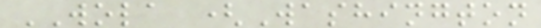WOLA (Washington
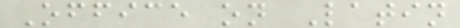Office on Latin
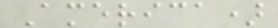America)
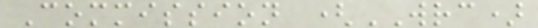Commission (WRC)
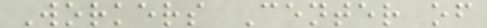Workers Center of
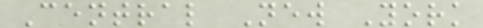Central New York
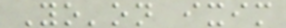Yo'on ixim
